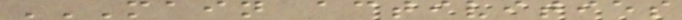MAIN ACTIVITIES
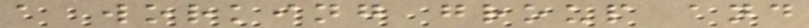a working group and
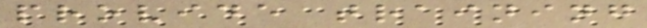provide training
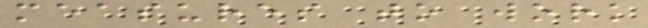measures to work
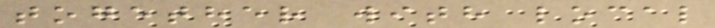together with local
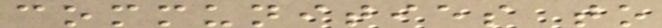communities to
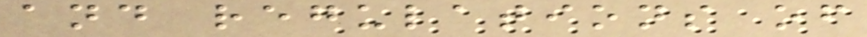and regulations of
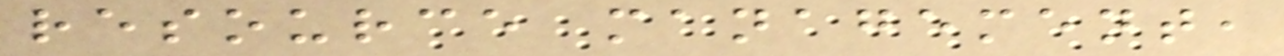resource management,
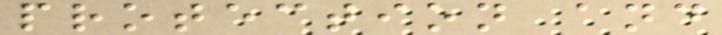protection and
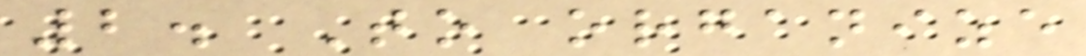2. To organize
